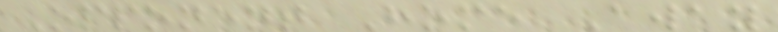Opponent Home Away
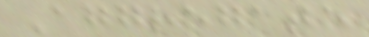Aggregate
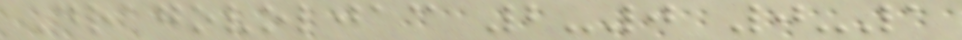Dragovoljac 2-0 0-1
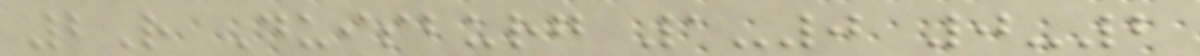2R Duisburg 1-0 0-2
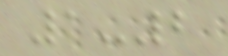1-2
